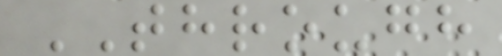THROUGH
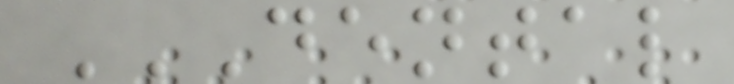DENTAL
